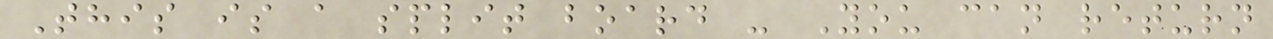This is a split board - You can return
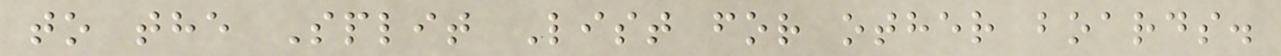to the Split List for other boards.
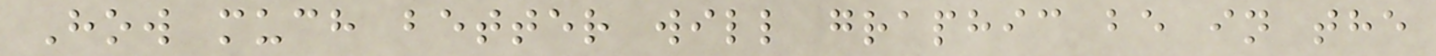How much better will graphic be in the
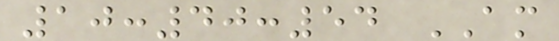10:40:54 AM
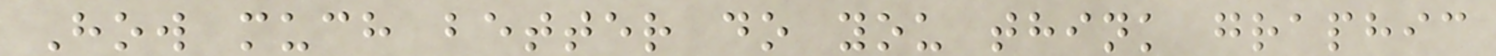How much better do you think graphic
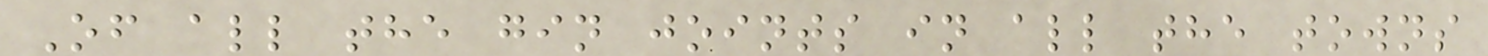Of all the gin joints in all the towns
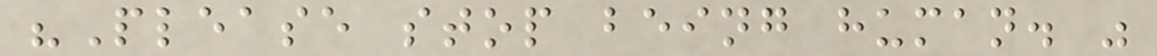"Please stop being human. "
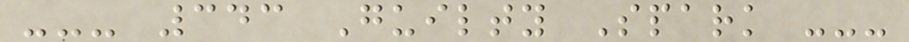--- 343 Guilty Spark ---
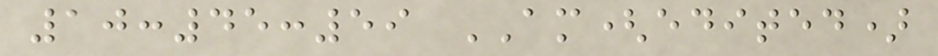10:45:59 AM(edited)
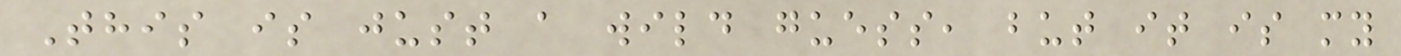This is just a wild guess, but it is my
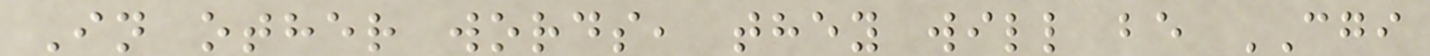In other words, they will be CGI
